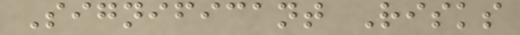Significant Risks
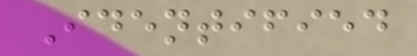Identified
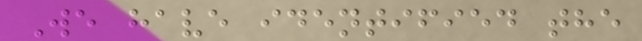We have identified the
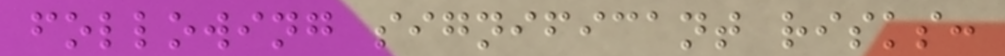following significant risks:
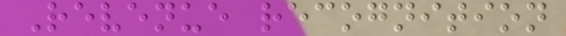Revenue recognition
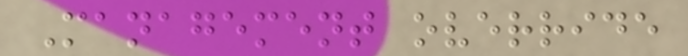Management override
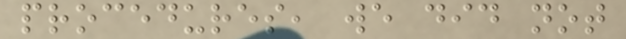procedures, we did not
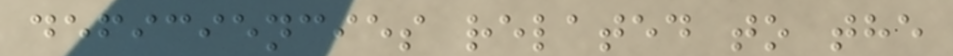deficiencies related to the
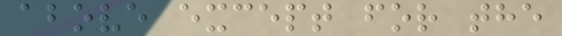above except for the
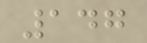147
